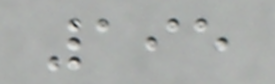195
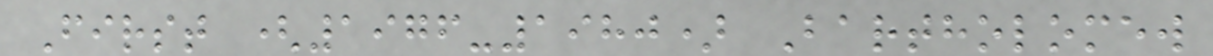First (1976-1980) Bartholomew
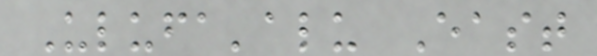Ulufa'alu East
